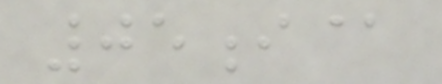05i@
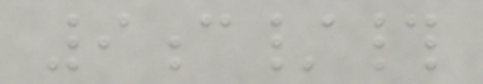9c/#
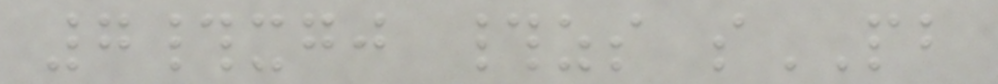7#xgj #zs sPB
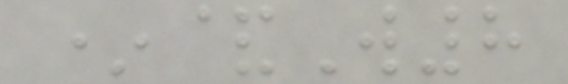*&W8
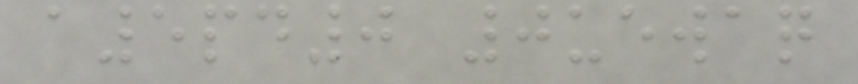a5pd0 0uewaq
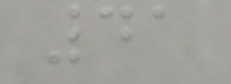41
